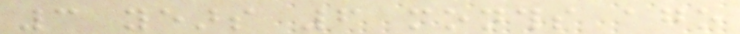3 years 6 months ago
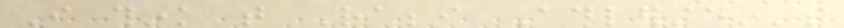I think that Rabbi Adlerstein's
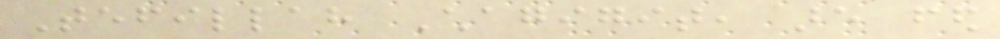Tefillah Chagigit, are fed
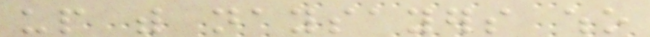up with naysayers who
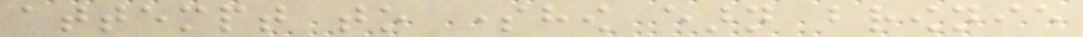attempt to somehow earn brownie
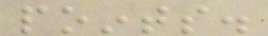points.
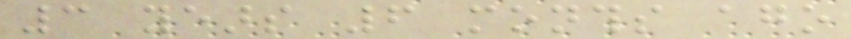3 years 6 months ago
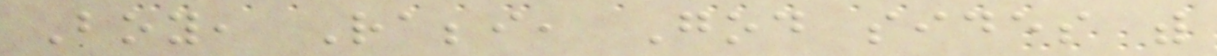Boy, Rabbi, God sides with
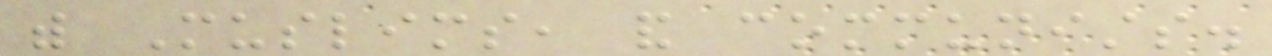with Muslims, and communists.
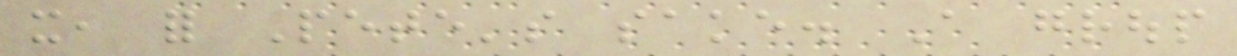it, for Pete's sake. A group
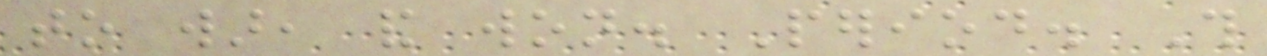to war, and won. Period. This
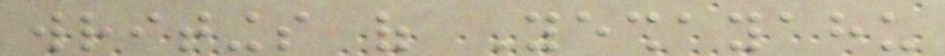writings of Yeshayahu
